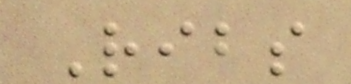Ribs
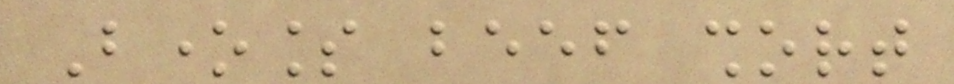Boneless beef short
